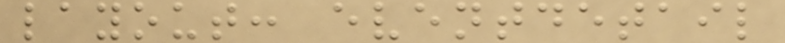layout: eventdetail
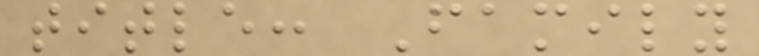title: Family
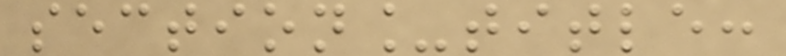section_title:
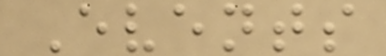Events
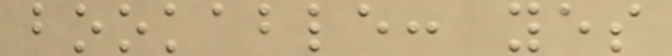bookable: yes
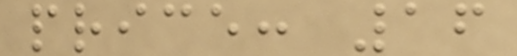price: 16
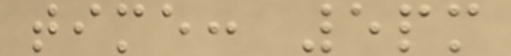time: 5pm
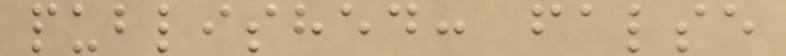published: false
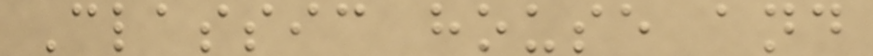Classic house and
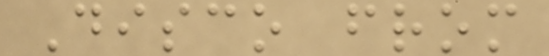Disco from
